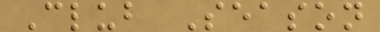Club Season
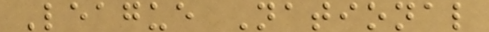League National
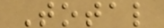Total
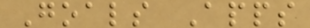Goals Apps
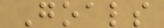Goals
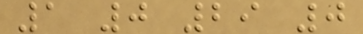1 0 29 0
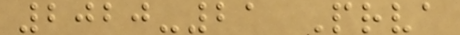2020-21 Prva
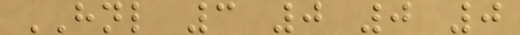HNL 3 0 0 0
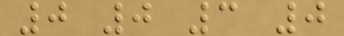0 0 3 0
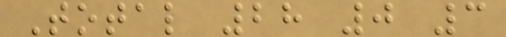Total 28 0 3
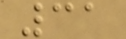31
